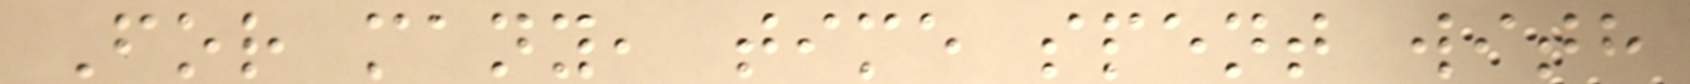For many, time spent with
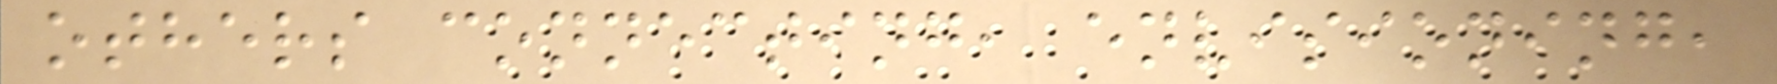others connecting, envisioning,
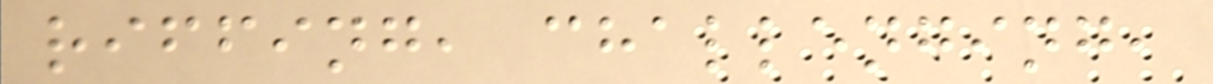riffing, challenging,
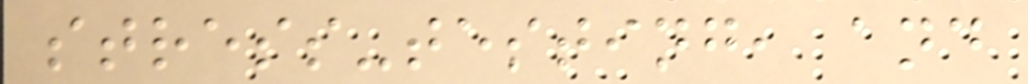stress-testing, and
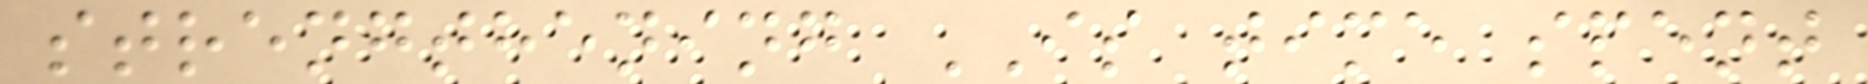strengthening IS time spent
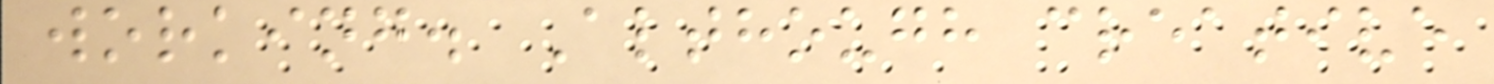working. Although creative
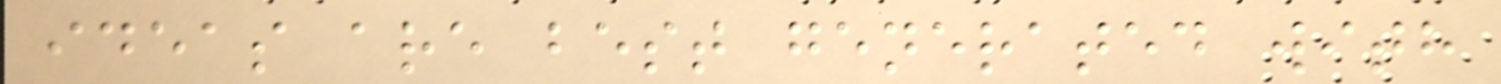ideas are best generated with
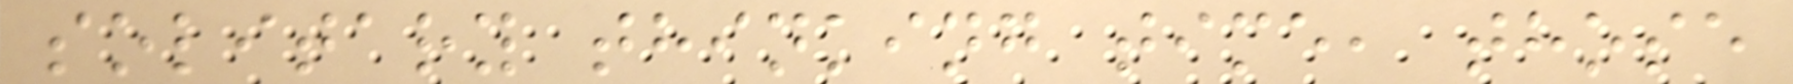solitary thinking time, those
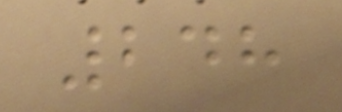248
